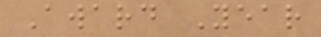Award Year
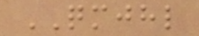QMJHL
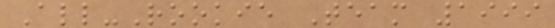All-Rookie Team 1999
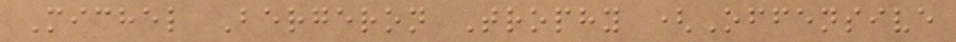Michel Bergeron Trophy (Offensive
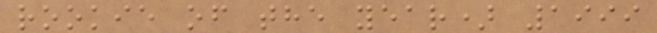rookie of the year) 1999
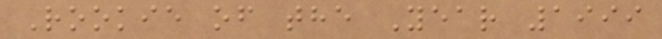Rookie of the Year 1999
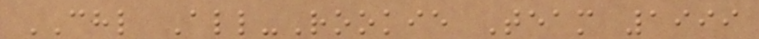CHL All-Rookie Team 1999
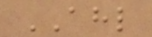AHL
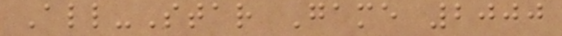All-Star Game 2000
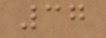37
